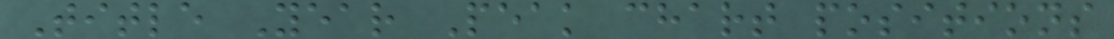Title Year Peak chart positions
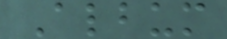Album
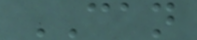CAN
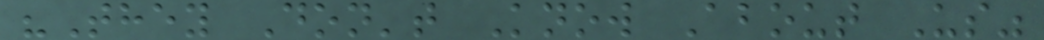"They Don't Know About Us"
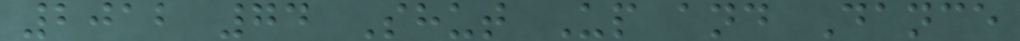2012 74 Shut Up and Dance
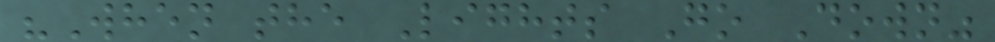"When the Lights Go Down"
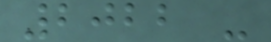2022 -
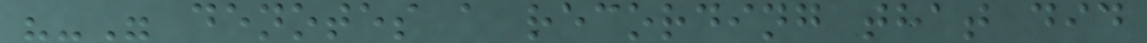"-" denotes a recording that did
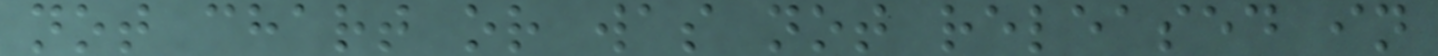not chart or was not released in
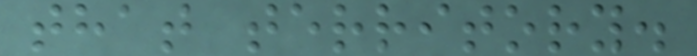that territory.
